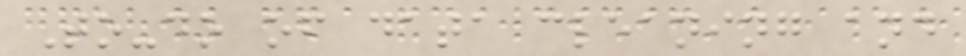To-do of data cleaning and
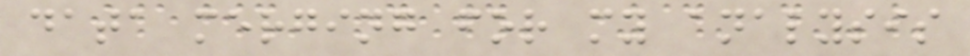data merging for my analysis
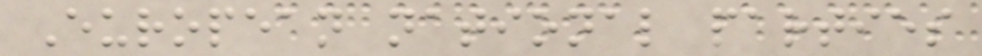European national parties
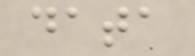data
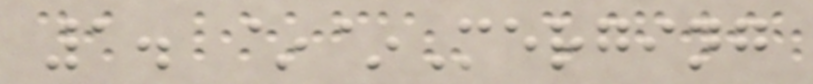1. ~~Merging
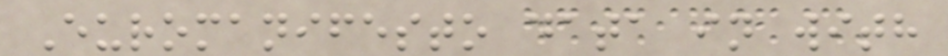Euromanifesto data in with
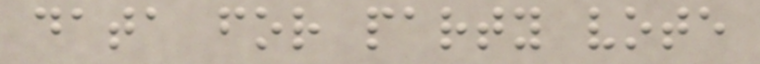data for party vote
